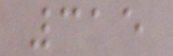315
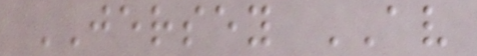JERSEY AV
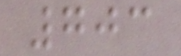703
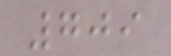709
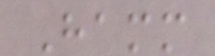Hamm
